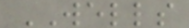WELLS
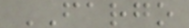FARGO
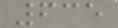635
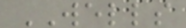WELLS
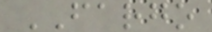FARGO
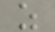z
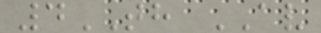4TH AV
